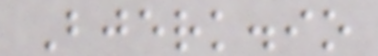Bjerk.io
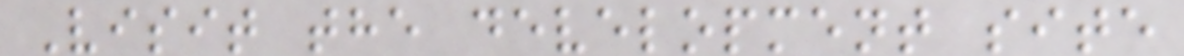Visit the development site
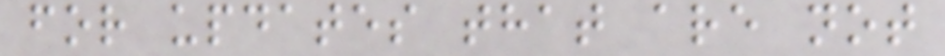for updates that are not
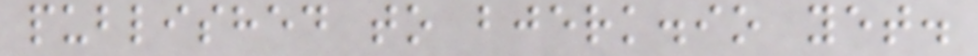published to bjerk.io yet.
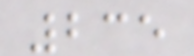235
